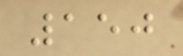150
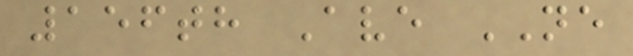156th Ave NE
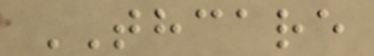THCARE
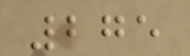275
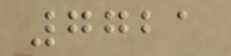7721
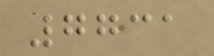7731
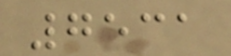7531
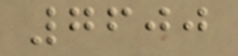7600
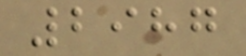2987
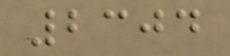2304
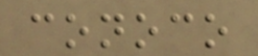conoco
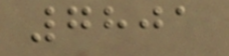7801
